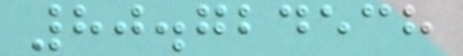80.724538
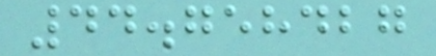44.758427
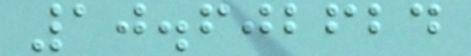10.602624
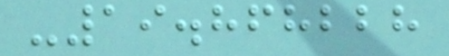-19.868228
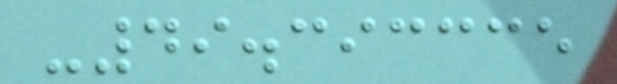-49.393335
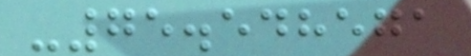-75.548571
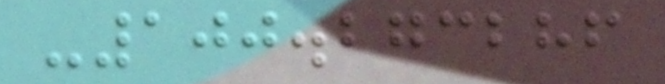-100.273286
